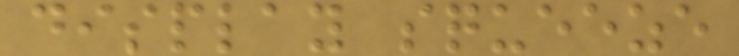display squeeze
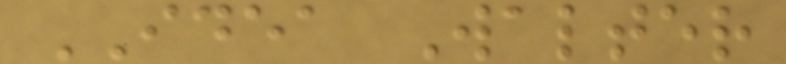IDEA Walter
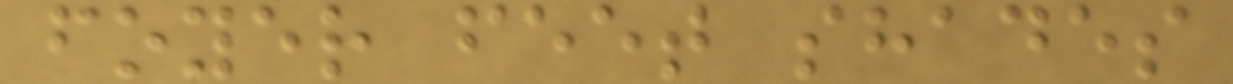foyer feet shades
